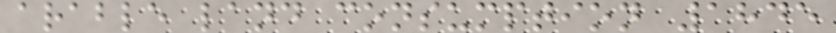arable land consumption 1845
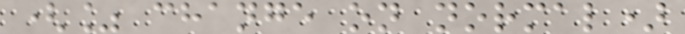(% change on normal)
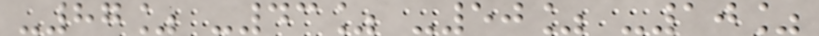-87% -43% -50% -10%
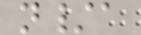n/a
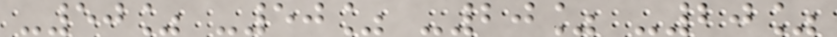-50% -50% -20% -20%
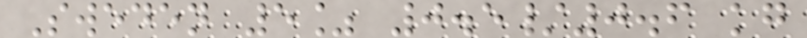Sweden 5% 0.5/0.6 kg
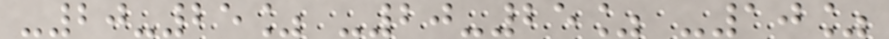-20-25% -20-25% -10%
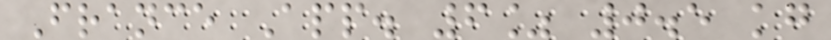France App. 6% 0.5 kg
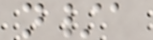n/a
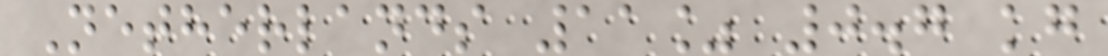Netherlands 11% 0.7 kg
